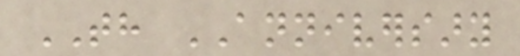TH ANNIVERSARY
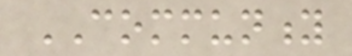COMMUNITY
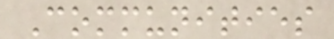Communities
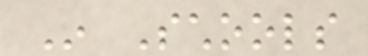In Schools
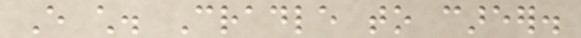Every child. Cradle to career.
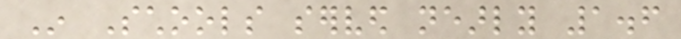In Schools served nearly 1.6
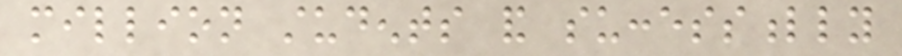million students and successfully
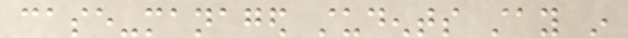case-managed students stay in
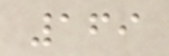169
